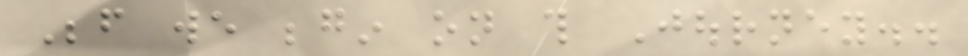Before we begin on this Journey..
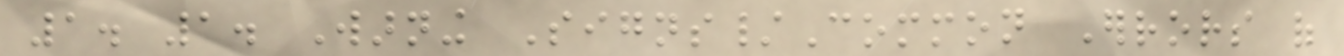1. 1. Warning Signs/Common Errors of
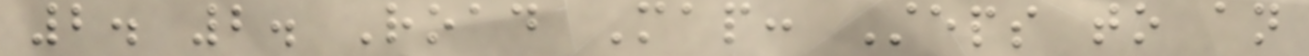2. 2. Road Map: Steps to an
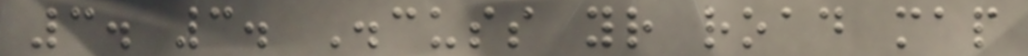3. 3. Discuss your road map
